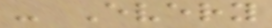- Every
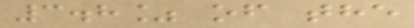3.8% of the
